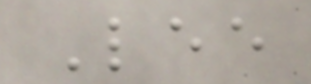Lee
